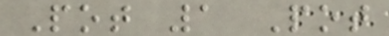Pot 1 Pot
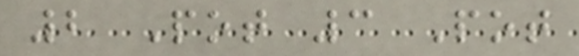2 Pot 3 Pot
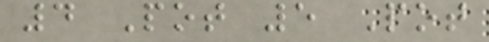4 Pot 5 Pot
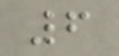6
